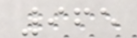965
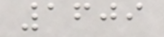1609
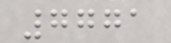7771
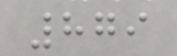879
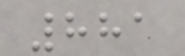881
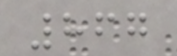867
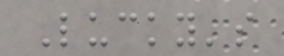Lucky's
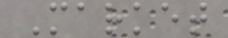Market
